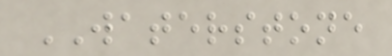WATERSTONE
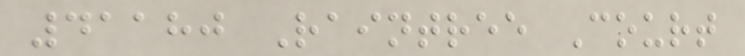41180 Raintree Court
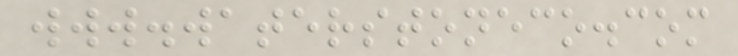www.waterstoneco.com
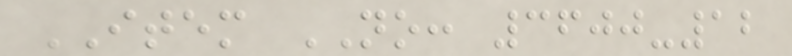ITEM NO: 3600-12
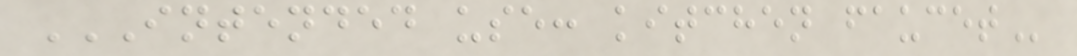INTENDED USE: KITCHEN FAUCET
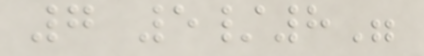7 5/8"
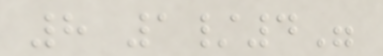8 1/4"
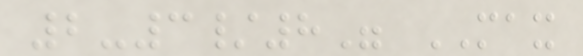2-3/8" MAX
